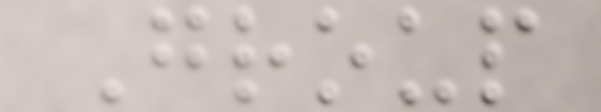Group
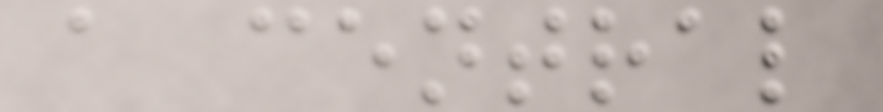a central
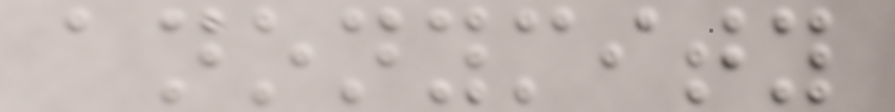anonymity
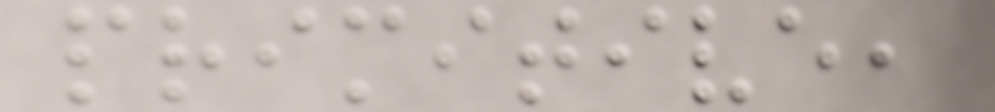primitive,
